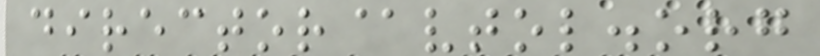director@vtol.org
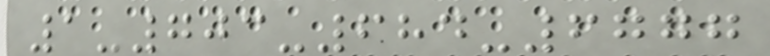1-703-684-6777
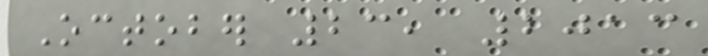October 23, 2013
